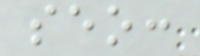seo:
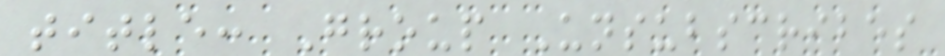title: Group Unsubscribes
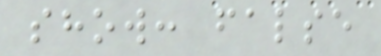show: false
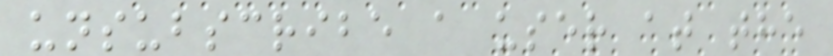unsubscribe a user at the
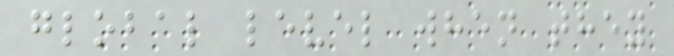global level when they
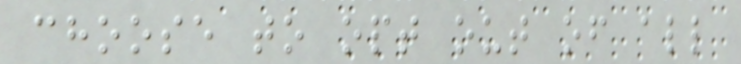choose to opt out of all
